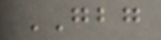GBG
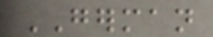GERMAN
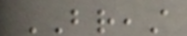BREAST
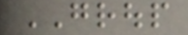GROUP
